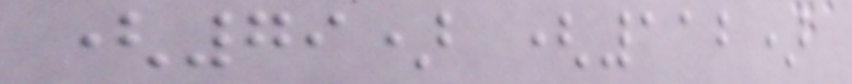(79) (112)
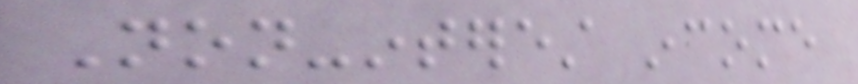Non-interest income
